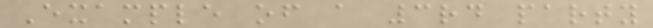Example of a 3rd party
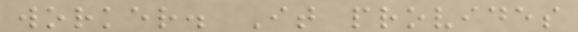worker. It provides
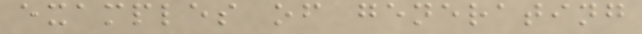examples of generating
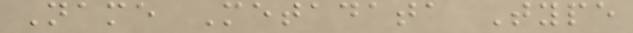Name Metadata Type
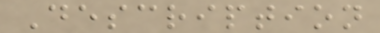Description
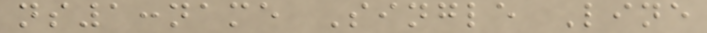ns1:name Single Line
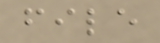file
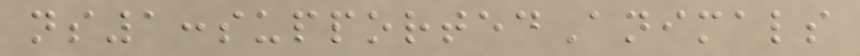ns1:supportedAnimals
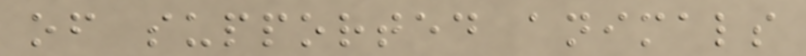of supported animals
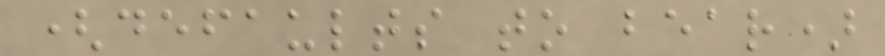(defaults to bear)
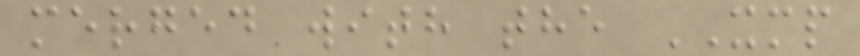merged with the XMP
